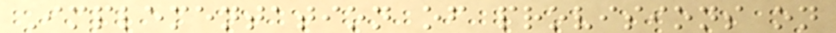Implementation of provisions on
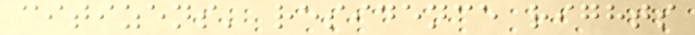citizens' residence rights
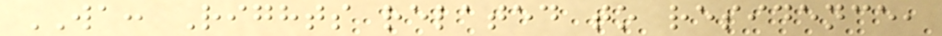WA: Rights related to residence,
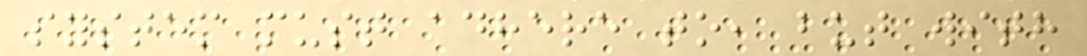system must adhere to, but with
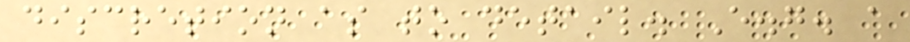discretion as to detail. E.g. a
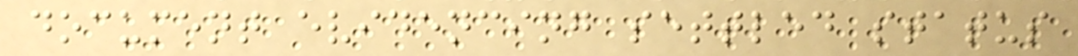document evidencing settled status
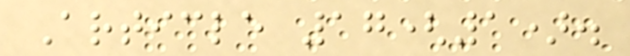Article 17(1).
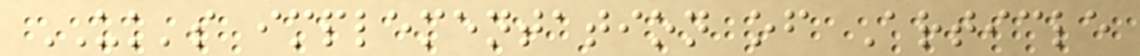UK's implementation of Article
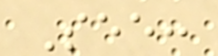See:
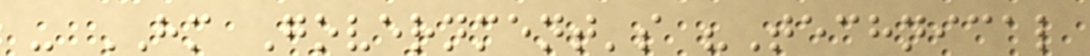- HM Government's "Technical
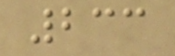233
